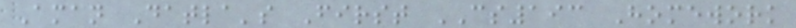Aman Datla's First CS193 Homework
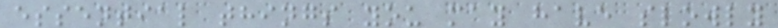essential things you may have slowly
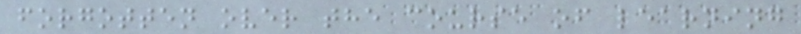forgotten over the course of learning
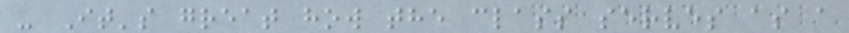- It's great how the class serves as a
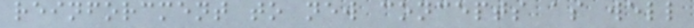reinforcment to new concepts as well
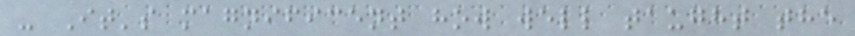- It's magnificent how well taught the
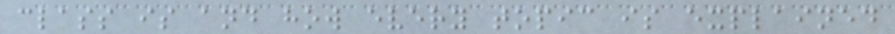class is and how every topic is explained
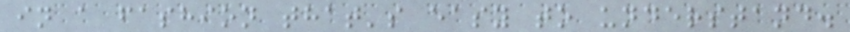in a fashion that's easy to understand.
